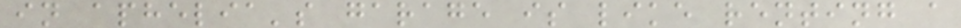in aphelia's garage is like renting a
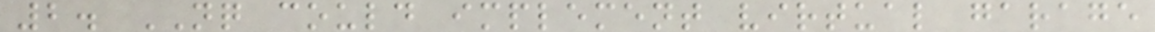2. NQ could implement virtual garage
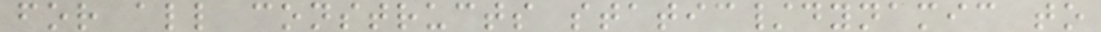for all constructs static/dynamic to
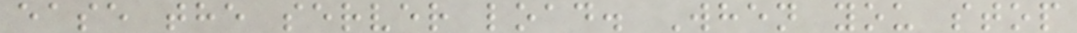ease the server load. When you stop
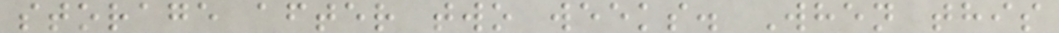storage after two weeks. When this
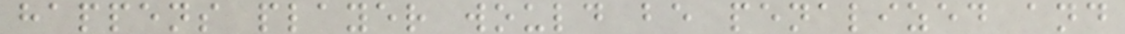happens player would be penalized and
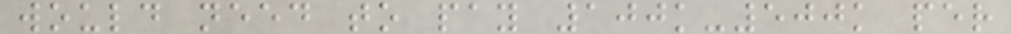would need to pay 100k-500k per
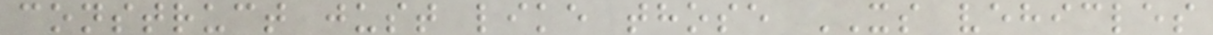construct just like those XS vehicles
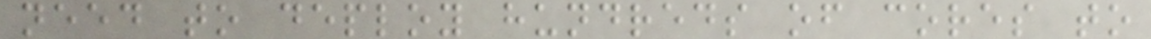need to deploy hundreds of cores to
